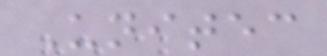Unitec
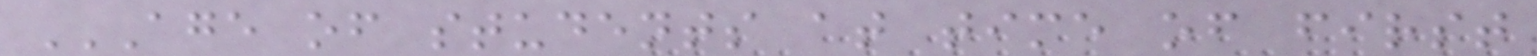AGE OF STUDENTS AT TIME OF FIRST
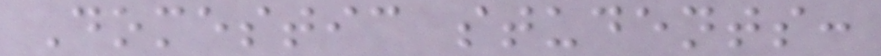Domestic students:
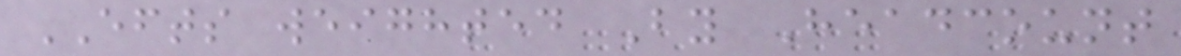EFTS weighted By Headcount
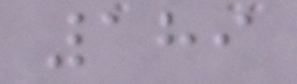189
